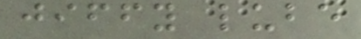jiffy lube
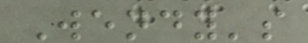Wendy's
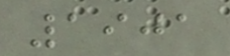1901
